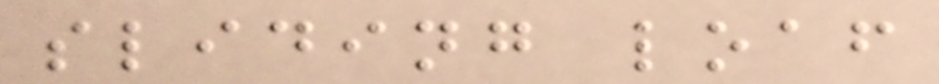sliding loaf
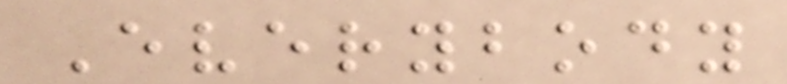Everybody
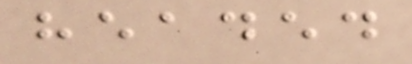headed
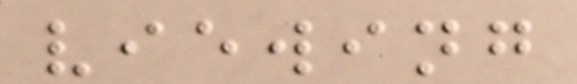viewing
